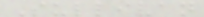Sullivan
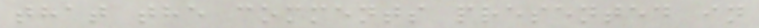that the comments presented in
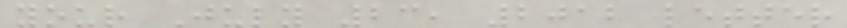your July 23, 2012 letter
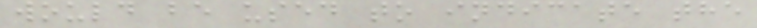would be used to indicate the
